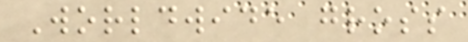Worldwide gross
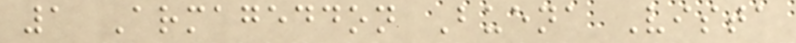1 Armageddon Buena Vista
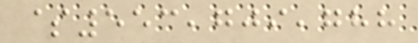$553,709,788
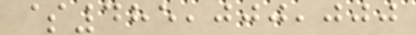$485,000,000
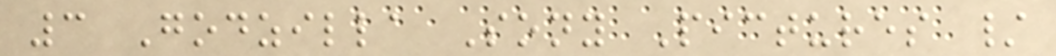3 Godzilla Sony Pictures /
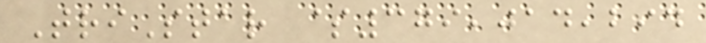TriStar $379,014,294
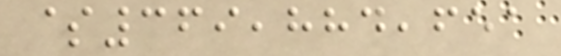$369,884,651
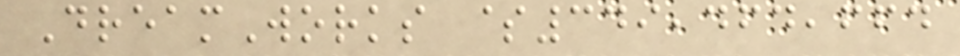DreamWorks $349,464,664
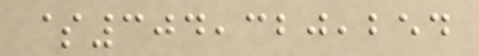$304,320,254
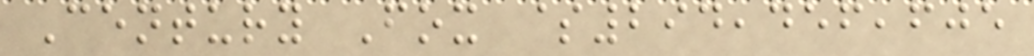Century Fox $294,456,605
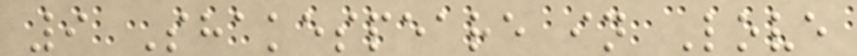9 Shakespeare in Love
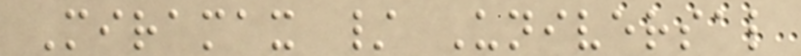Miramax / Universal
